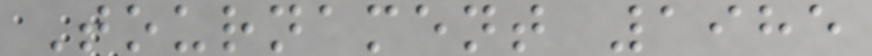Tournament 1985
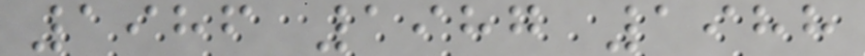1986 1987 1988
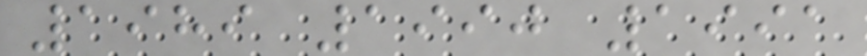1989 1990 1991
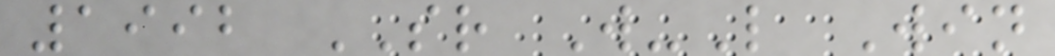1992 SR W-L Win
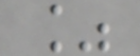%
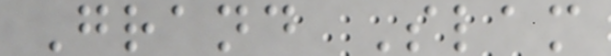Grand Slam
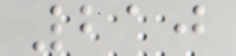210
